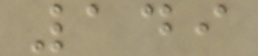149
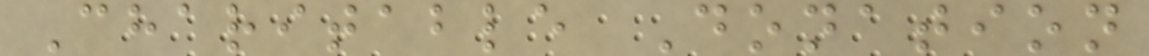Charitable Donation
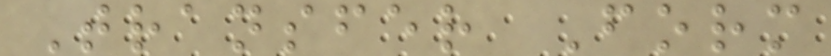Transfer Form
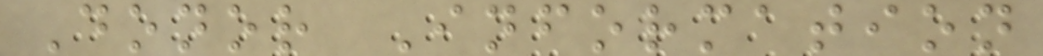Donor Information
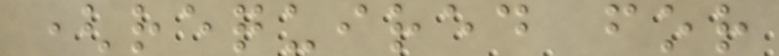(required for
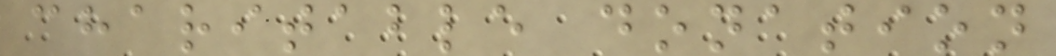charitable donation
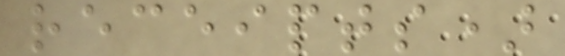receipts)
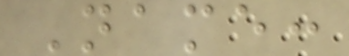Name:
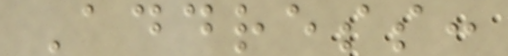Address:
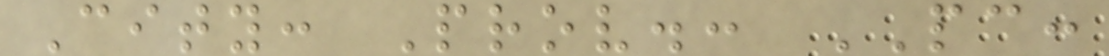City: Prov.: PC:
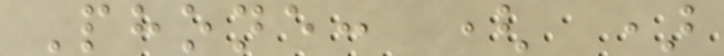Phone: ( )
